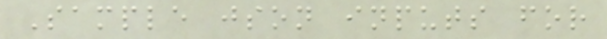Sample json inputs for
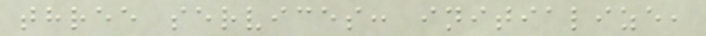three services: initialize,
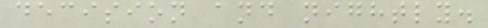decision and nightly.
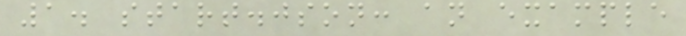1. start.json: an example
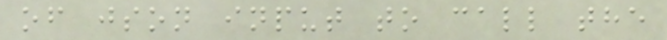of json input to call the
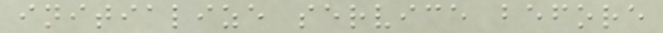initialize service before
